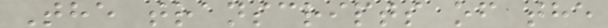The transcripts of the
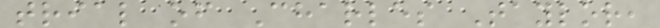trial of Charles Taylor,
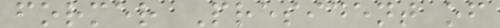former President of
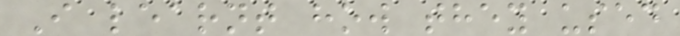I learnt how they used
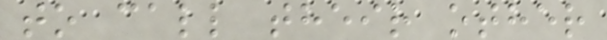to call their other
